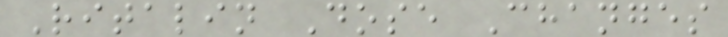Ritalin Dose Changes
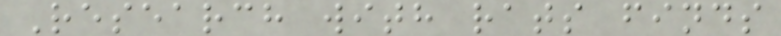Research with rats finds
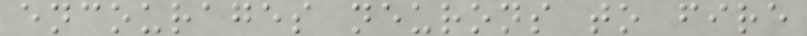encourages neurons to fire
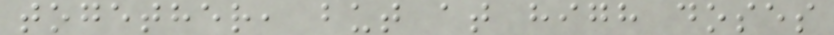together, but at high doses
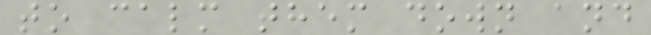to calm them down and
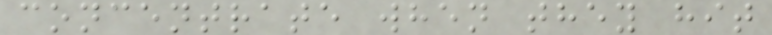concentrate when they hit
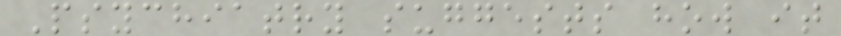Psychiatry suggests how it
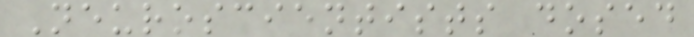Neuroscientists dosed
